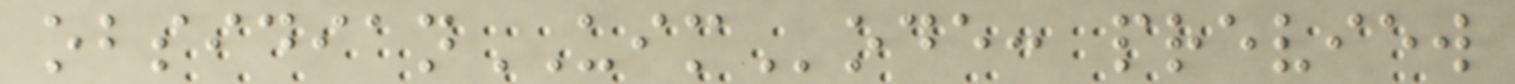obsidianUIMode: preview
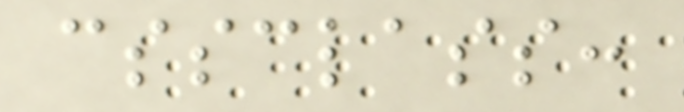cssclass:
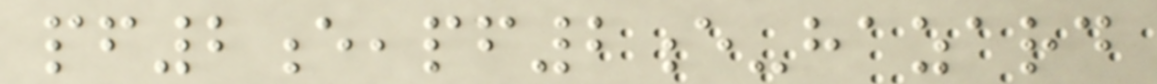pf2e,pf2e-hazard
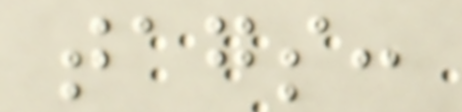tags:
